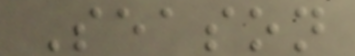Season
